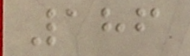186
